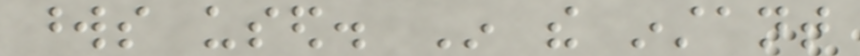words used. In the instant
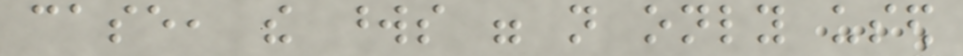case, the words were not only used
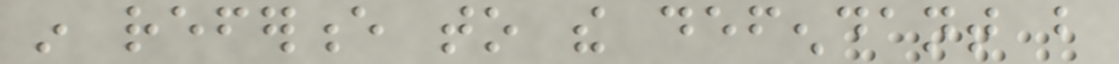in reference to the defendant but
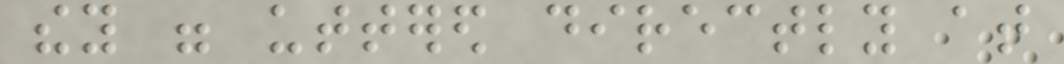they were uttered directly at
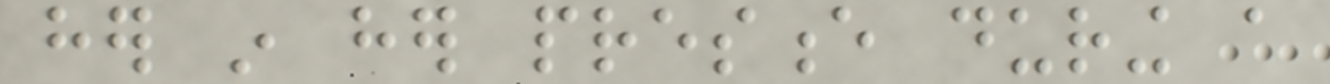her in her presence during a
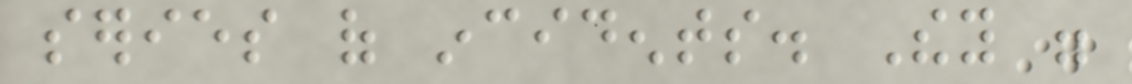series of incidents. They were
